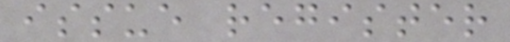issue register
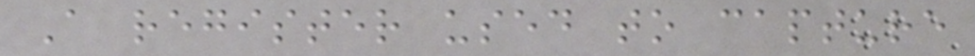A register used to capture
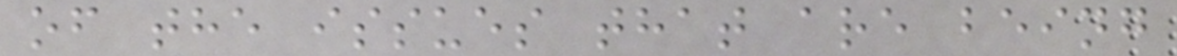of the issues that are being
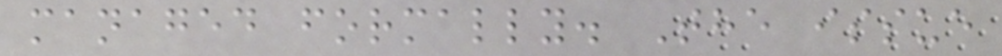managed formally. The issue
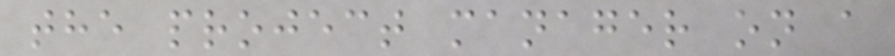the project manager on a
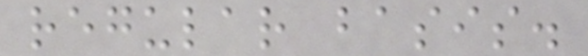regular basis.
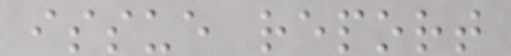issue report
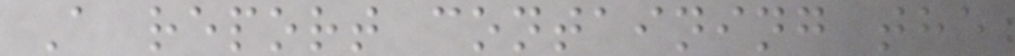A report containing the
